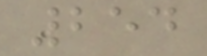254
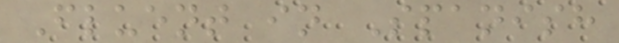Fluent in Spanish
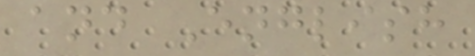and English
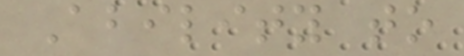Ability to
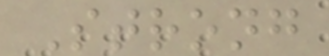Strong
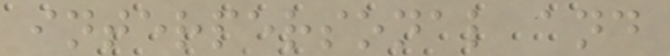interpersonal and
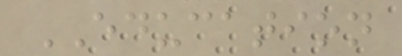EDUCATION
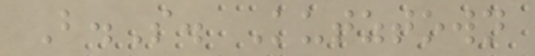B.S. Kutztown
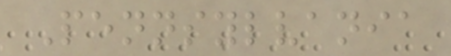Pennsylvania
